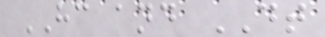HC and DT
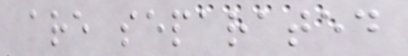are separated
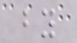by
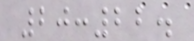20:22.
